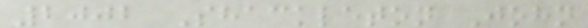2002 Shackleton John
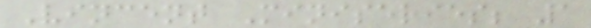Vincent Miniseries; 1
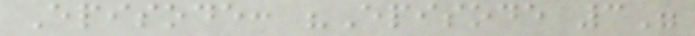Episode: "Episode 3"
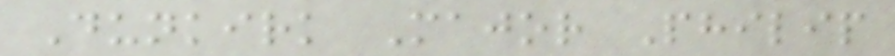Dunkirk Major Philip
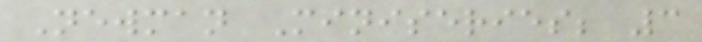Newman Miniseries; 3
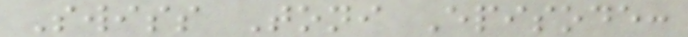Swiss Toni Episode:
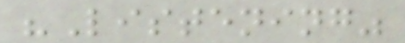"Listening"
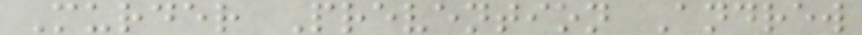Murder Prevention Andrew
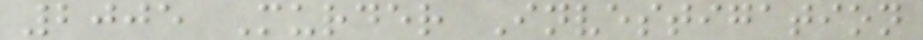2005 Murder Investigation
